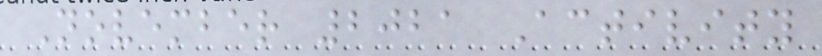November 2021 Activity
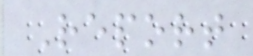Report
